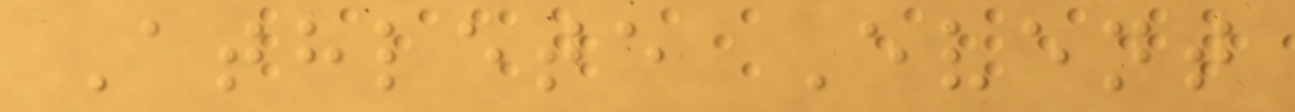Athlete Event
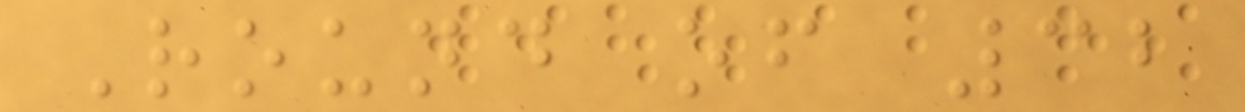Round of 32
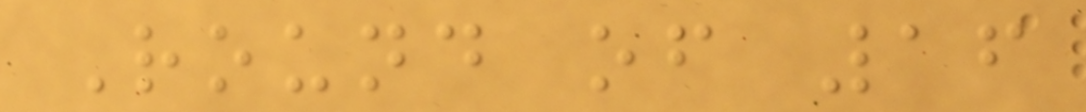Round of 16
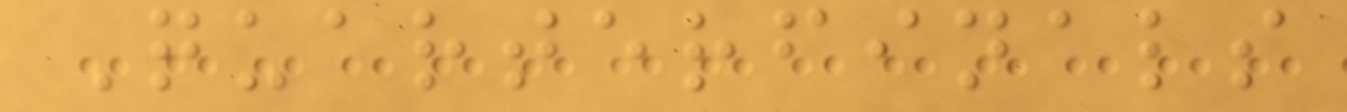Quarterfinals
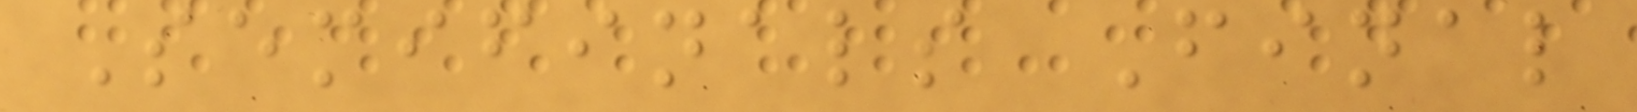Semifinals Final
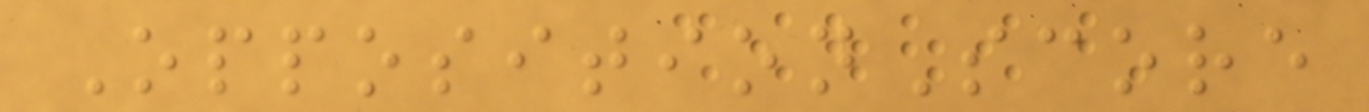OppositionScore
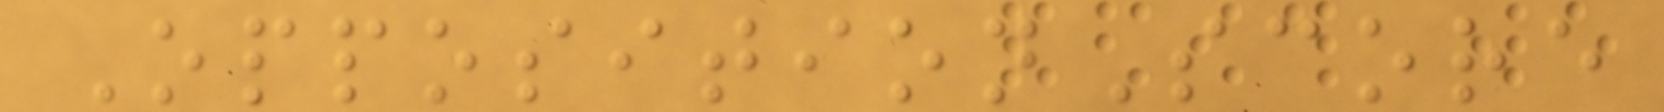OppositionScore
